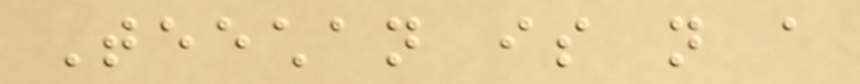Teechan is not a
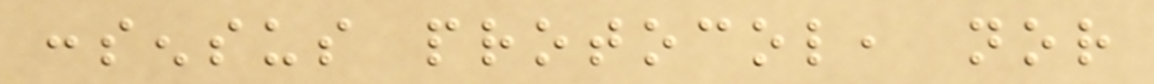consensus protocol, nor
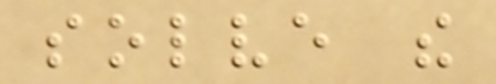solve the
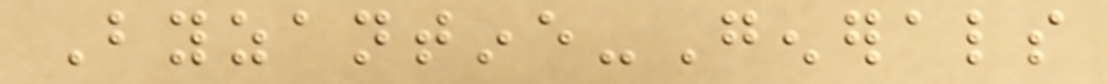Byzantine-Generals
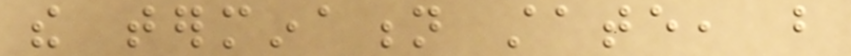the termination state, but
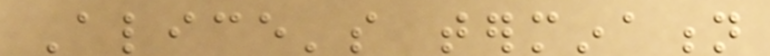Alice's termination
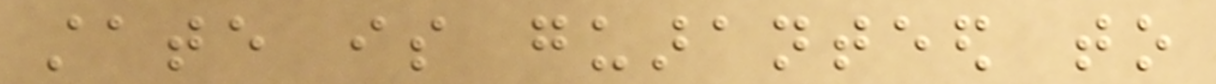state is guaranteed to
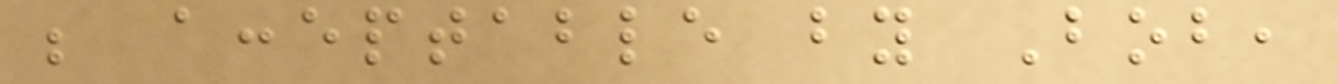be acceptable by Bob,
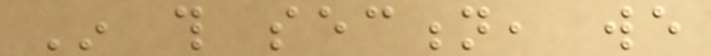In this section, we
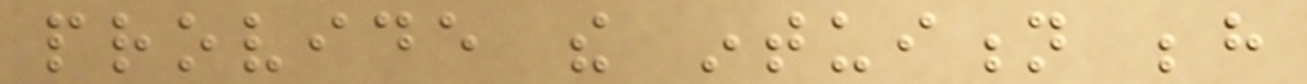provide the intuition behind
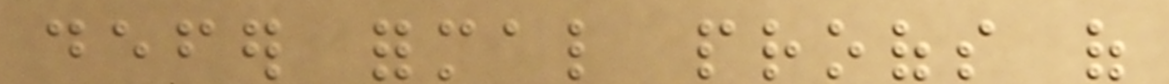defer formal proofs of
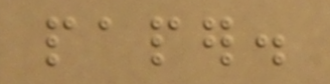paper.
